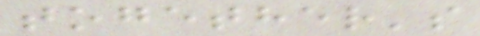together's
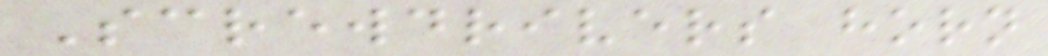Screwdrivers horn
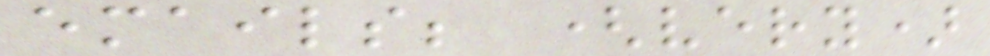emails; (very)
